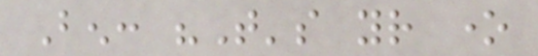Ben: "That's your one
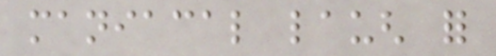maniacal laugh for
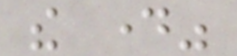the day"
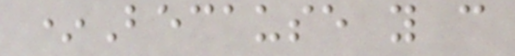*Because you can
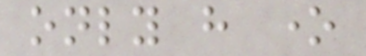only have one
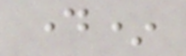day*
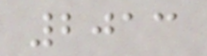2013
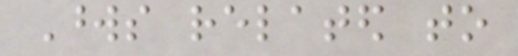Words related to
